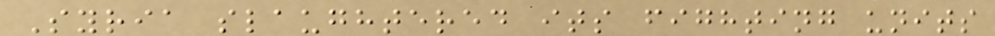Syria slaughtered its fighting units
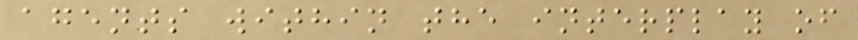agents within the interplay of
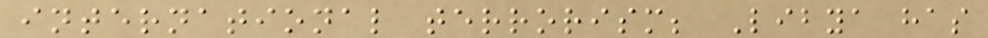international terrorism; Libya has
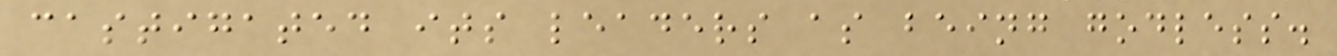castigated its leaders as being godless.
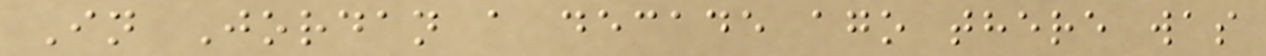In Jordan a decade ago there was
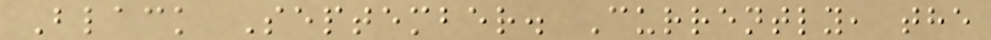Black September. Currently, the
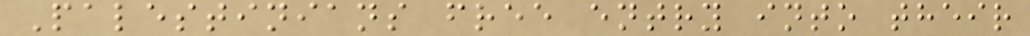Palestinians free entry into their
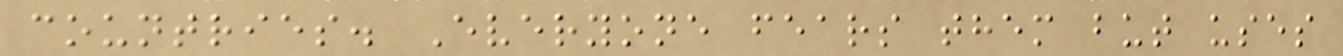countries. Everyone fears them but uses
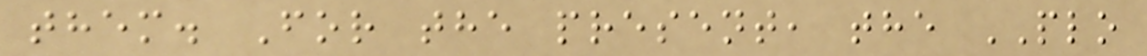them. For the present, the PLO
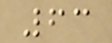63
